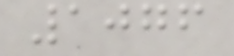1076
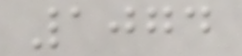1074
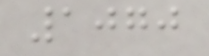1070
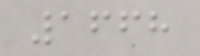1668
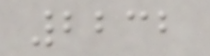2232
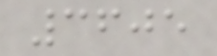3605
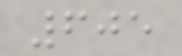605
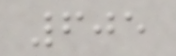605
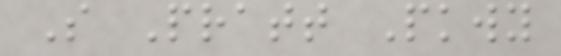S Pratt Pkwy
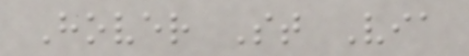Hover St Via
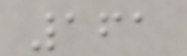161
